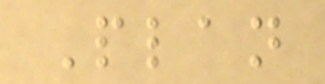Plan
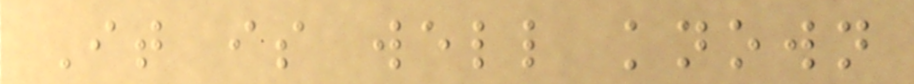It is well known
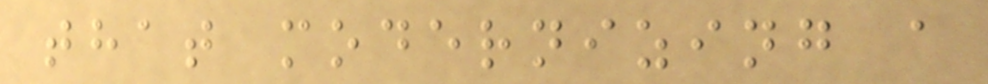that modernizing a
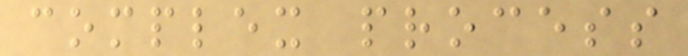complex process
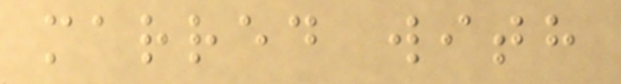marred with
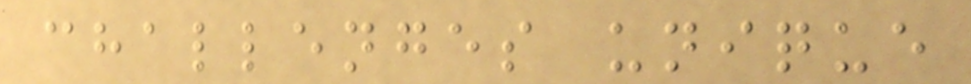challenges unique
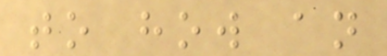to how an
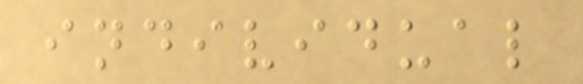individual
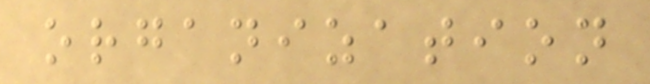organization
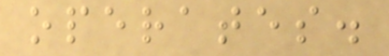operates.
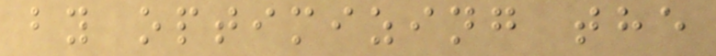by optimizing the
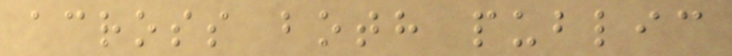across both public
